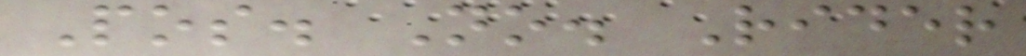Pos. No. Rider
